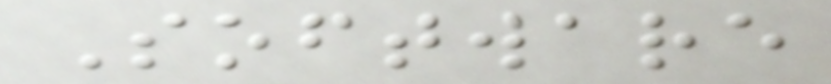Software
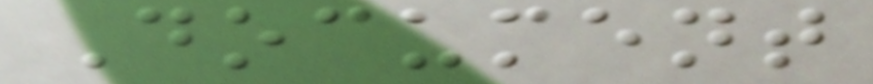Document
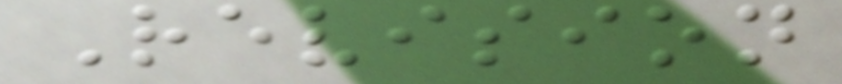Revision
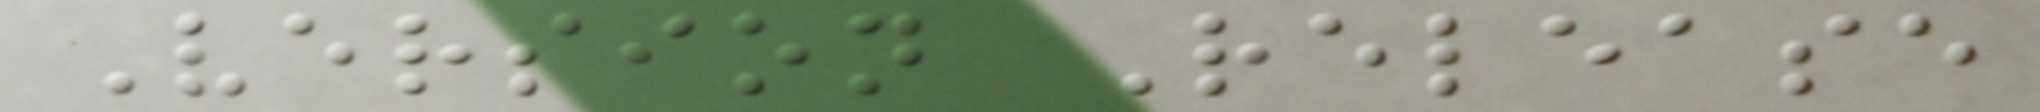Version Release
